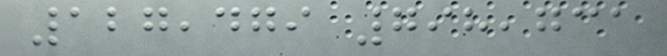127,479 798,731
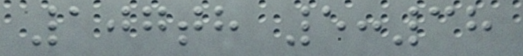107th 5:38
